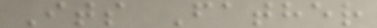Its Father
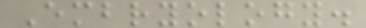Embryology.
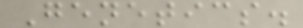Genetics.
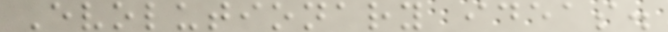Evolutionary ideas.
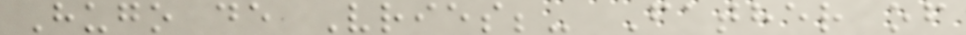Hugo de Vries;- Father of
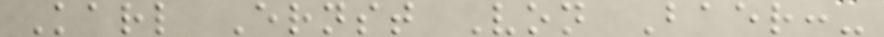Karl Ernst Von Baer:-
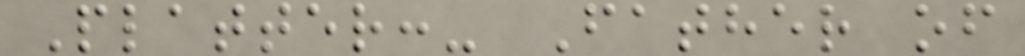Platter:- Father of
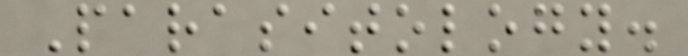Parasitology.
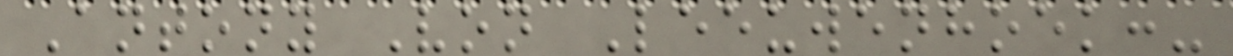Antony Von Leeuwenhoek:-
